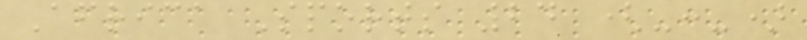Africa Sports 24 (-:-)
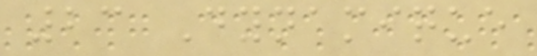23 Dynamique
